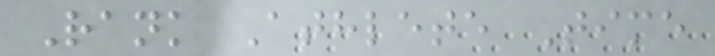Rank Athlete Time
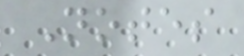Notes
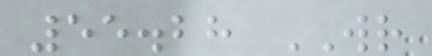55.28 WR
